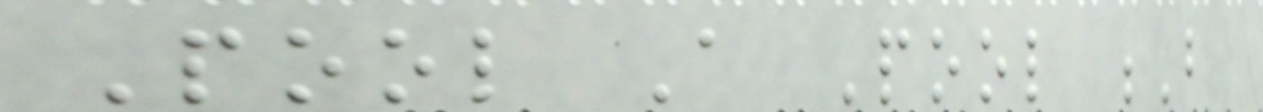Pool A Pool B
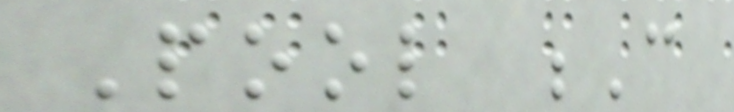Pool C
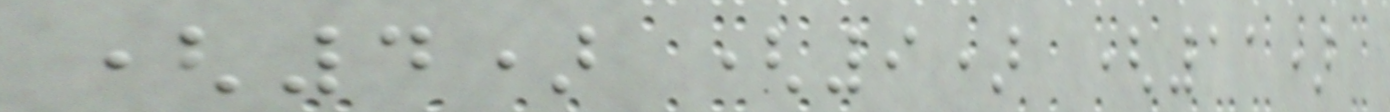(4) (9) (11)
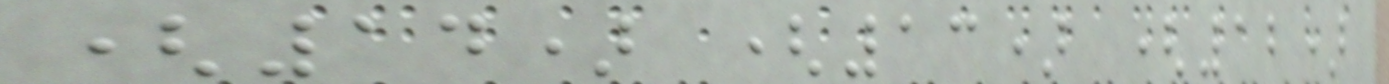(14) (13) (12)
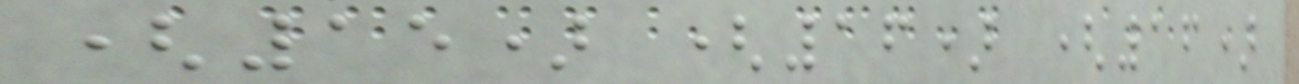(15) (16) (16)
